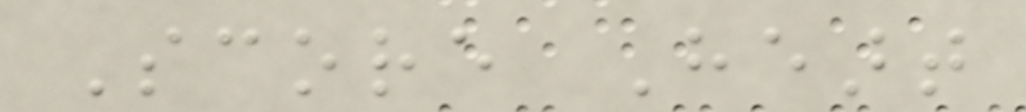Score Heart
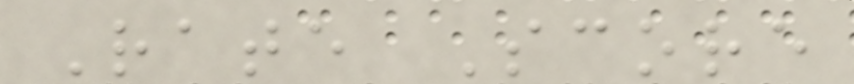Rate Score
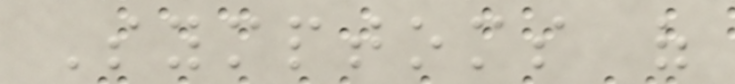Symptoms of
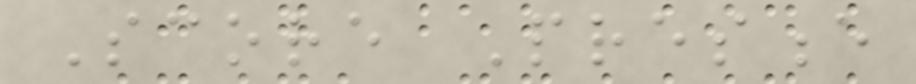Score Presence
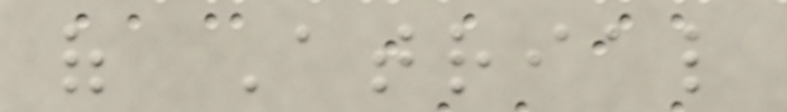of Atrial
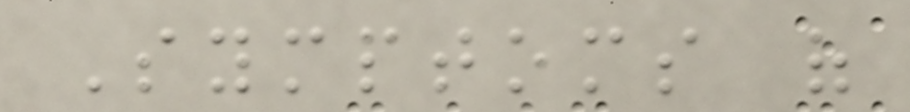Symptoms of
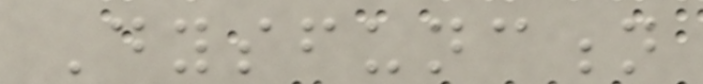Dysfunction
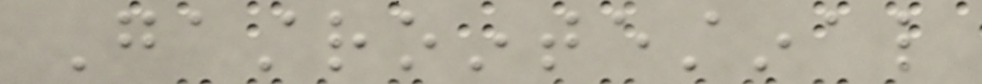Gastrointestinal
